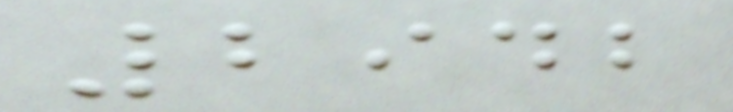2942
